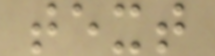text
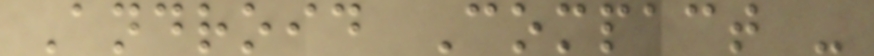Android Compact -
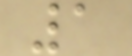1
